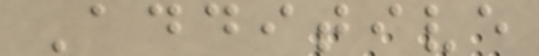Additive
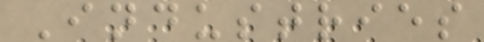Industries
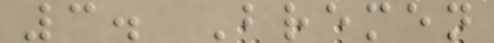3. Bremen
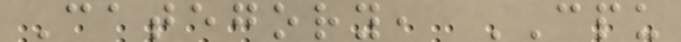Category, CPU
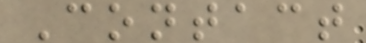Contact
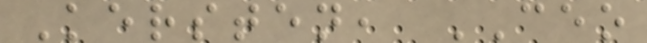Kersten, CEO
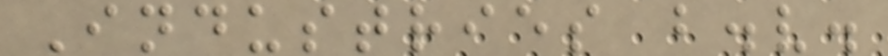Industries b.v.
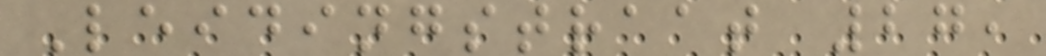Leidingstraat 27,
